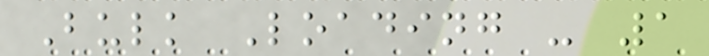Bulk Loading - 1
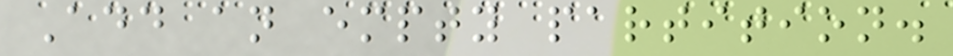Add an empty partition.
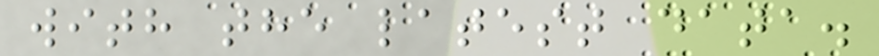with the latest data.
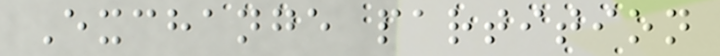Exchange partition
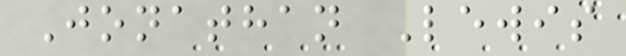Jonathan Lewis
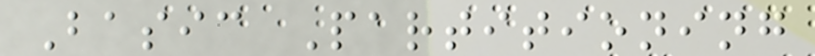Basic Partitioning
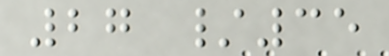27 /35
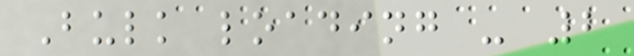Bulk loading - 2
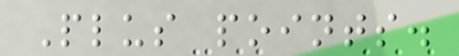Plus points.
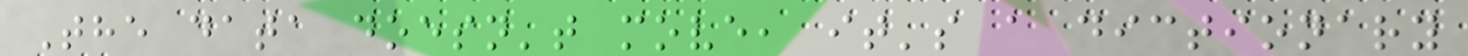The data doesn't move, it's a dictionary
